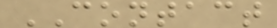CONTACT
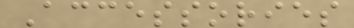Accessories
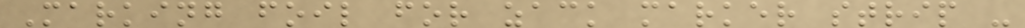Marking foil for zack marker strip -
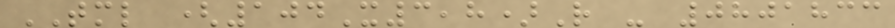TML (104X3,8)R - 0801833
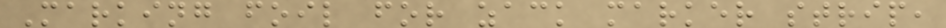Marking foil for zack marker strip,
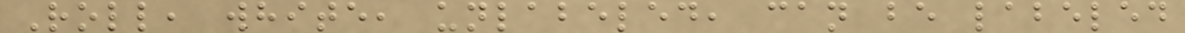Roll, white, unlabeled, can be labeled
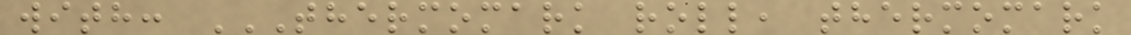with: THERMOMARK ROLL, THERMOMARK
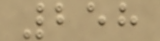258
